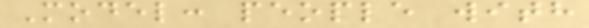Model: people with
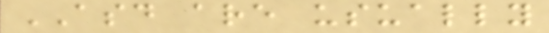ASD are usually
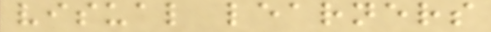visual learners
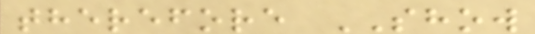therefore SHOW
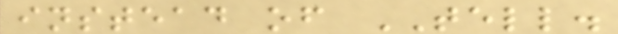instead of TELL.
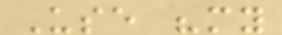Use "my
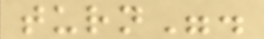turn".
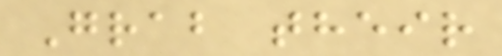Grab their
